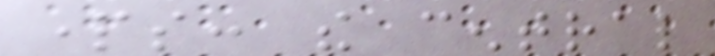parts: the central
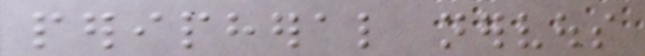peripheral nervous
